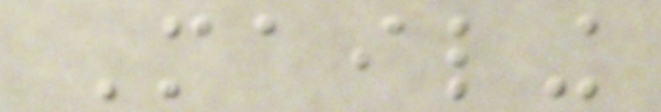Mailing
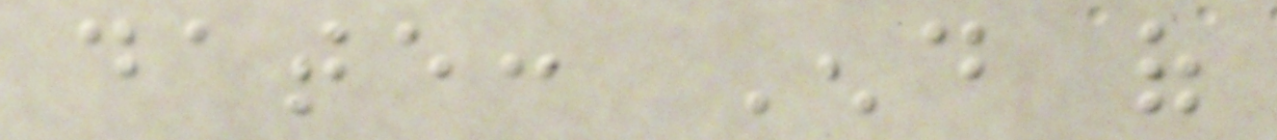date: End of
